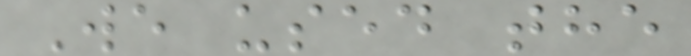We used the
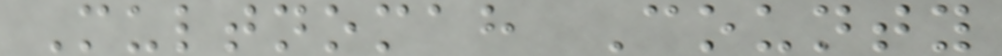Multnomah County
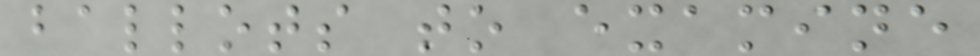ballots to examine
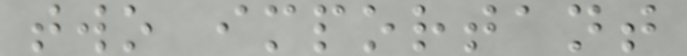two important
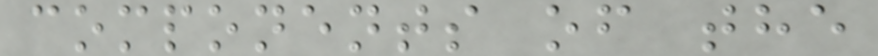components of the
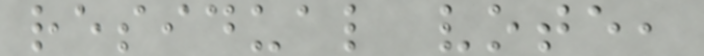residual vote,
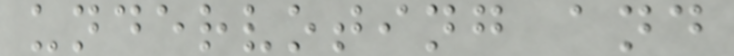undervoting and
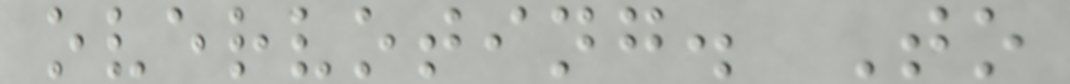overvoting. To
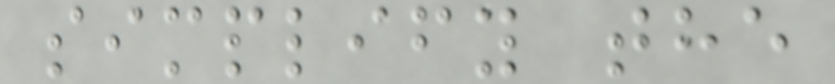simplify the
